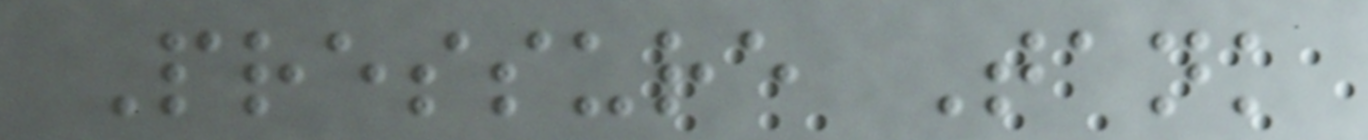Pressure Tank
